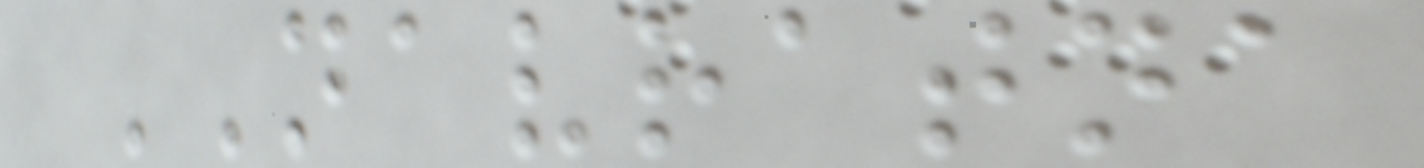NAVRATNA
